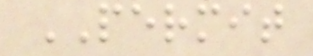PERMIT
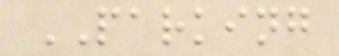PARKING
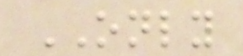ONLY
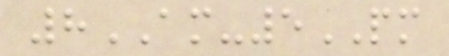8AM-5PM
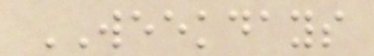WEEKDAYS
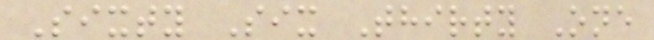Sixty Six Thirty One
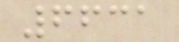6631
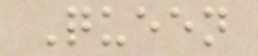Queen
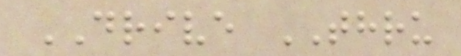DRIVE THRU
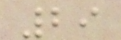29
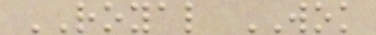ROYAL WOK
